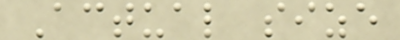Actual size
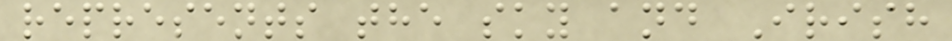represents the sky and Irish
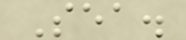Sea.
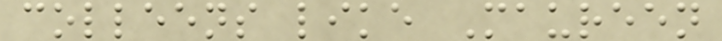colleens like Maureen
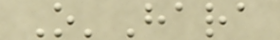O'Hara
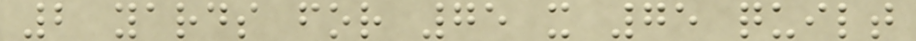2 yards for 75 x 75 quilt
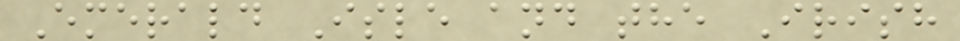Emerald Isle and the Irish
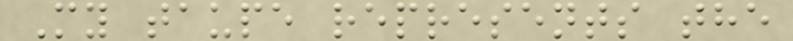My taupe represents the
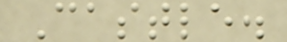Castle.
